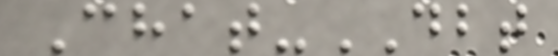Chat-DBT
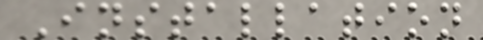Installation
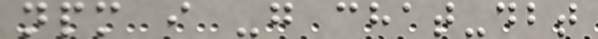npm i -g chat-dbt
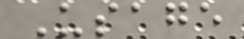Usage
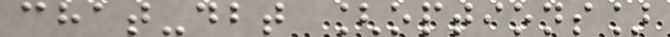chat-dbt [options]
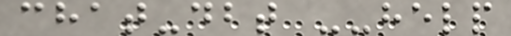chat-dbt --help
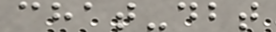chat-dbt
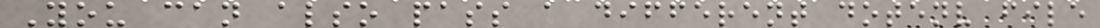You can also pass a different dotenv file
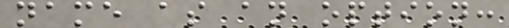name as an option:
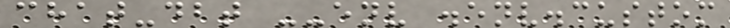chat-dbt --env .env.custom
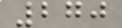270
